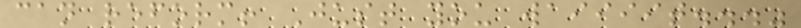can reform! Just you waiiiit..."
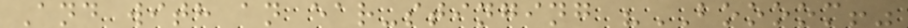And with an ear-stinging "BOOOOM!"
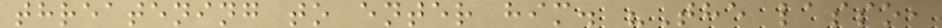threatening to enter him. "The lasso,
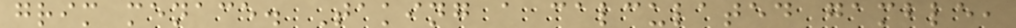grim menace. Taking a calculated gamble,
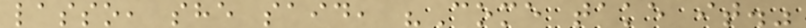lasso, she said, "Come take it."
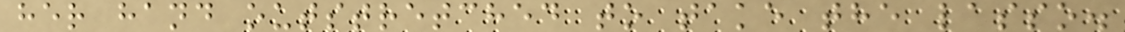her hand outstretched to take the lasso.
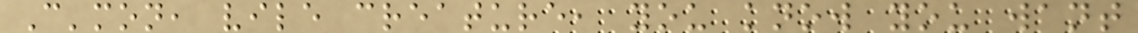C'mon, vile creature, you know you want
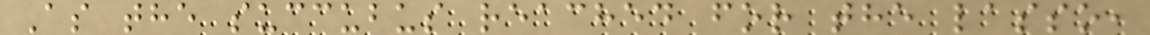As the succubus reached for the lasso,
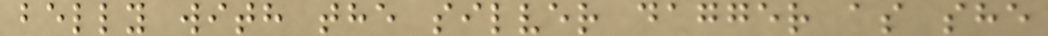belly with the silver dagger as she
